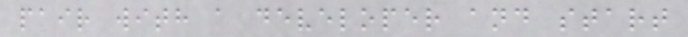pair with a developer and start
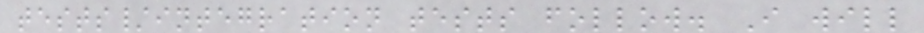tests/integration tests follow. I will
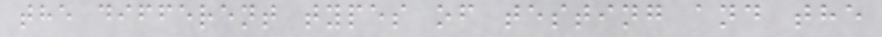the different types of testing and the
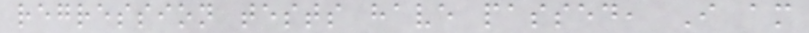regression tests have passed, I am
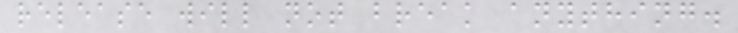release will not break anything.
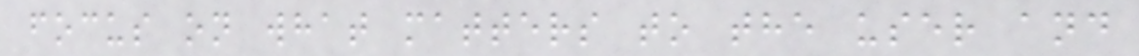focus on what matters to the user and
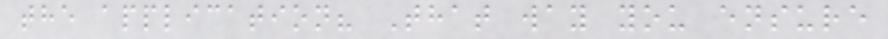the application? That way you ensure
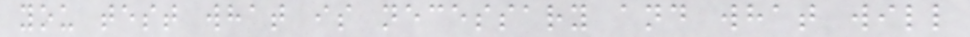you test what is necessary and what will
